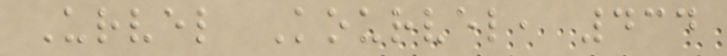Urvel Kourvel, 434
